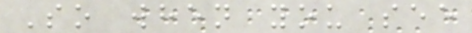So when you see
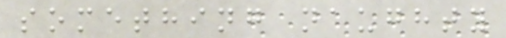something naughty
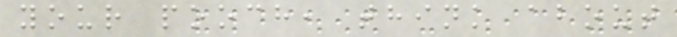your pooch, think about
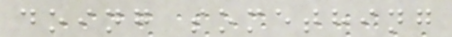doing something
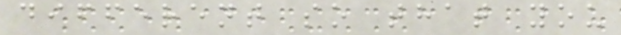different so that you
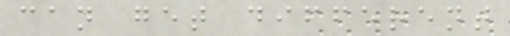can get different
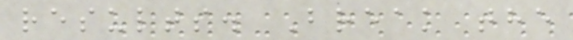results. Break the
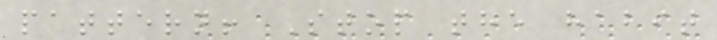pattern! Stop the habit
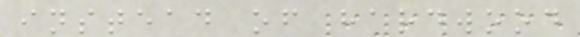instead of hardwood
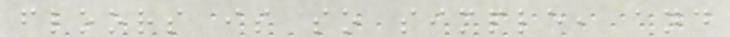floors is so simple, and
